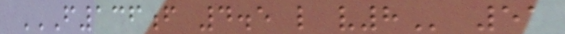F136F 4.5 L V8 51
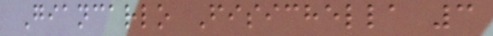Giancarlo Fisichella 3
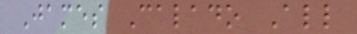James Calado All
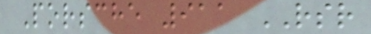Porsche 911 RSR
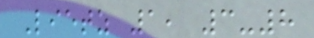Lietz 1, 3-8
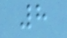8
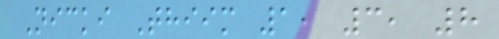Nicki Thiim 1, 3, 8
